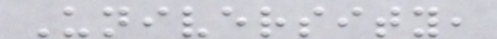University,
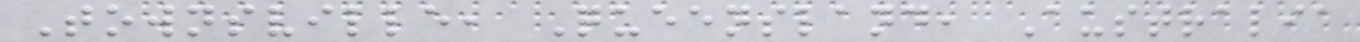Townsville, Queensland, Australia
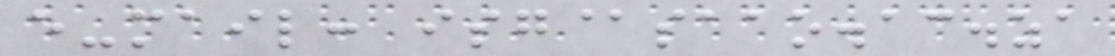e-mail: isg@saao.ac.za
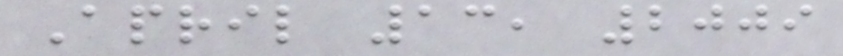April 13, 2009
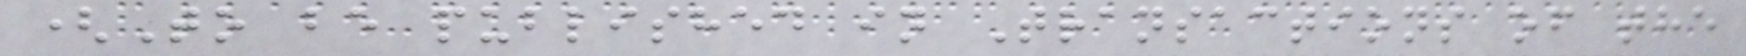(To be published in Transactions of the
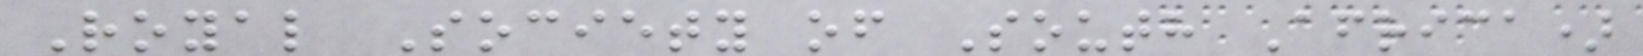Royal Society of South Africa)
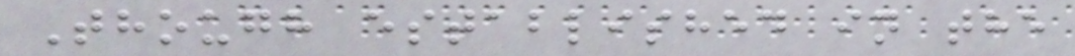Though established in the
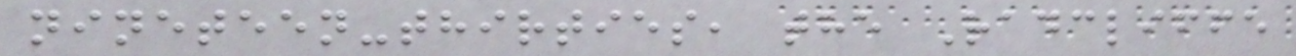nineteen-thirties, the Radcliffe
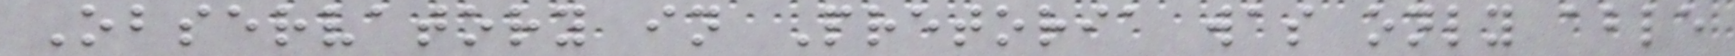Observatory in Pretoria was only able
